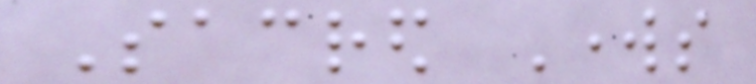Sacred Works
